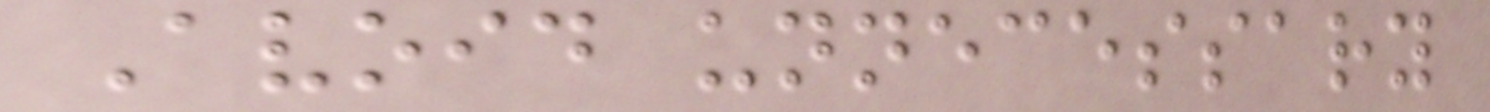Avoid unnecessary
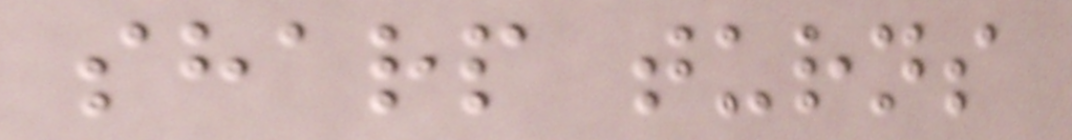sharp turns
